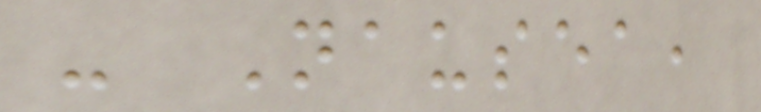- Nausea,
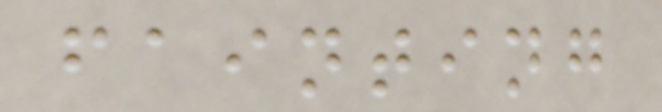fainting
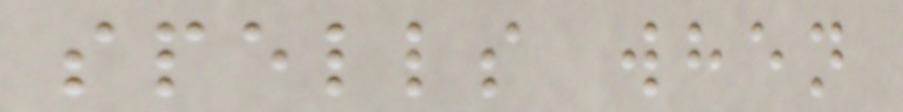spells when
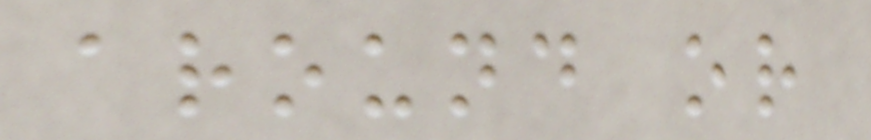around or
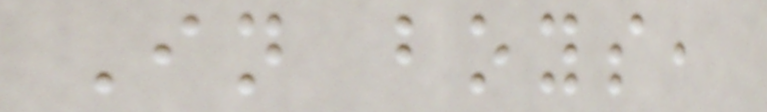In boys,
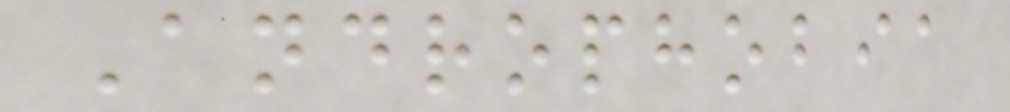Androphobia
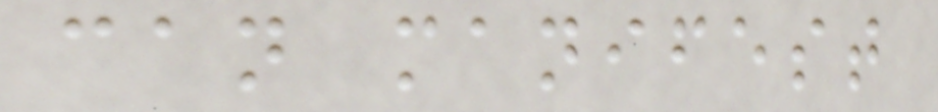can manifest
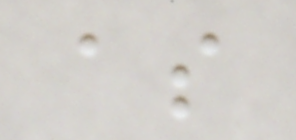as
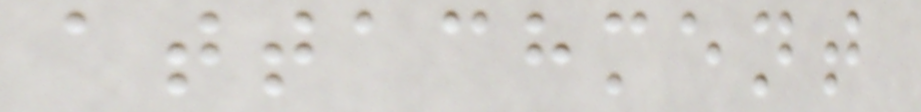attachment
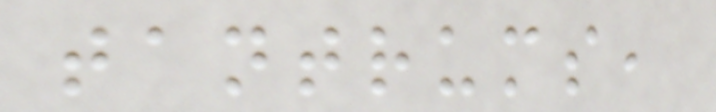tantrums,
